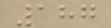187
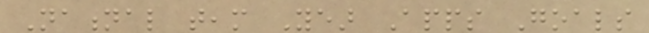National team Year Apps Goals
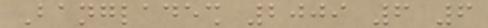Bangladesh 2009 6 6
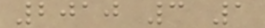2010 3 1
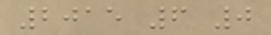2015 6 0
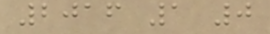2016 1 0
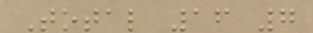Total 16 7
